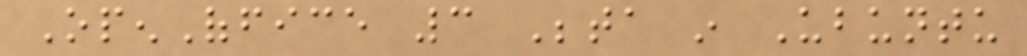OpenOffice 3 Beta in Ubuntu
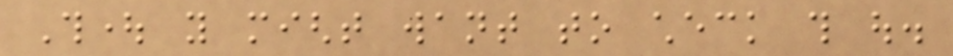Thought you might want to check this out.
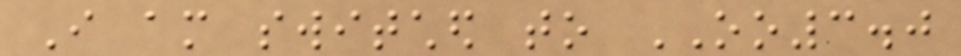I am switched to OO3.0
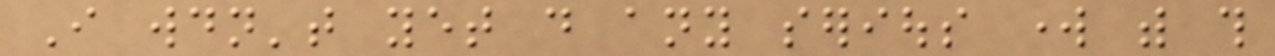I wouldn't yet do any serious work with this
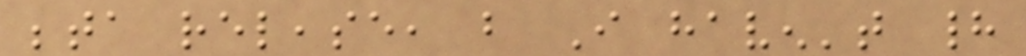beta release, but I haven't had
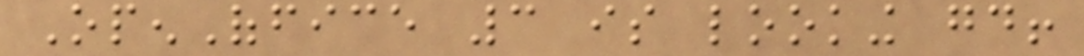OpenOffice 3 is looking good!
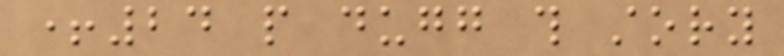+24 people dugg this story
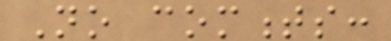No comments:
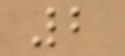2
